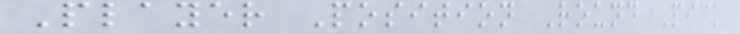Player Position Round Pick
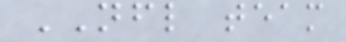NFL team
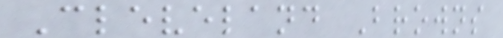Cleveland Browns
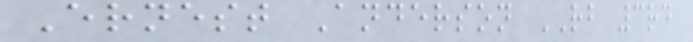Ernest Anderson RB 3rd
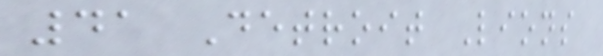41 Detroit Lions
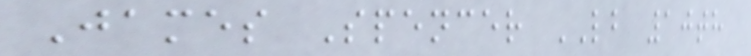James Spencer LB 10th
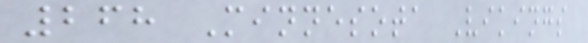268 Minnesota Vikings
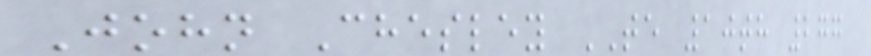John Chesley TE 10th 277
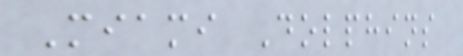Miami Dolphins
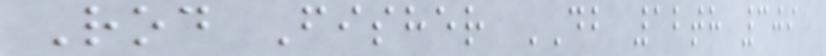Rod Fisher DB 12th 309
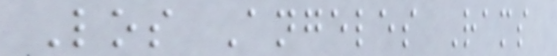Los Angeles Rams
